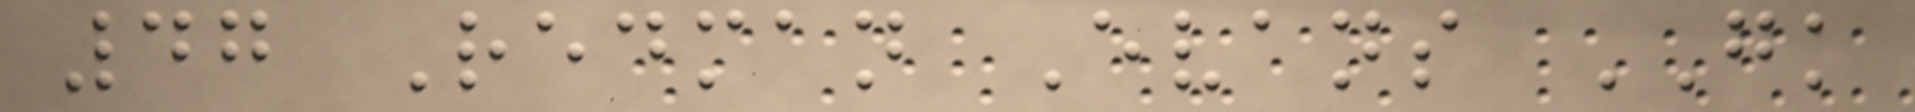47 Redman Evans GK
